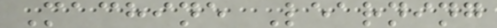Machine Learning
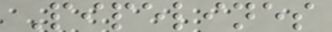Pipelines
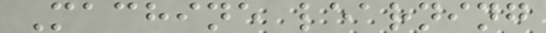Machine learning
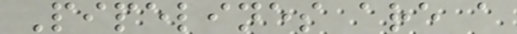Pipelines are a
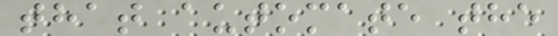that automate the
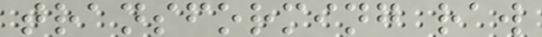transforming raw
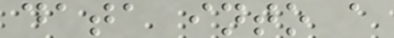data into a
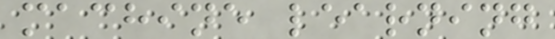machine learning
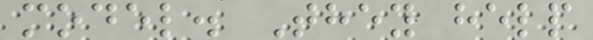model. They help
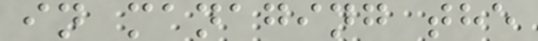in managing the
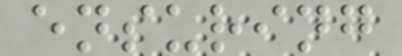ensuring
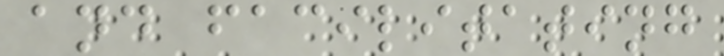and facilitating
